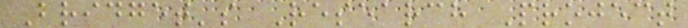Bridget's Research Project
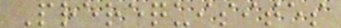Prerequisites
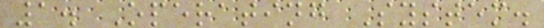1. Operating System.
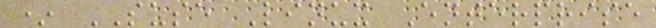* SUSE Linux Enterprise
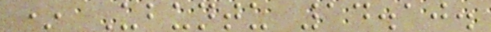* Ubuntu 14.10.
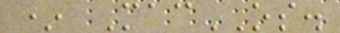* MacOS.
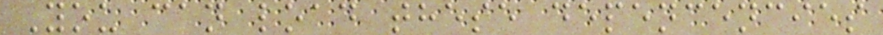You can load these depencencies
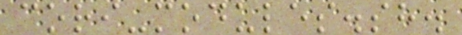cori-modules.sh.
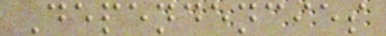Dependencies
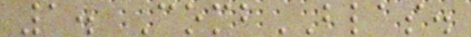1. CombBLAS.
